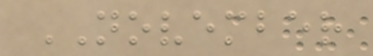NOVEMBER
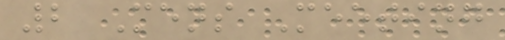2 Mens Meeting
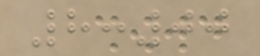8:00
